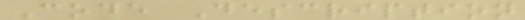Code Description
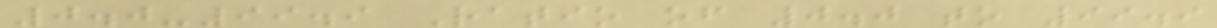0.0-99.9 Ratio of 0.0 to 99.9
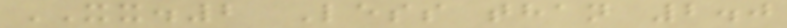XX.2 Less than 2.0
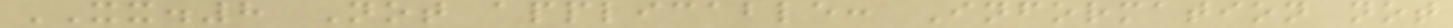XX.8 Not applicable: Information not
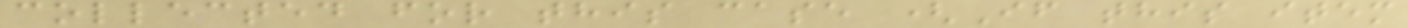collected for this case (If this item
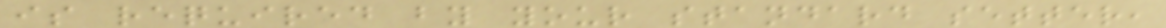is required by your standard setter,
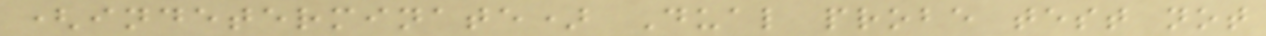(indeterminate) Dual probe test not
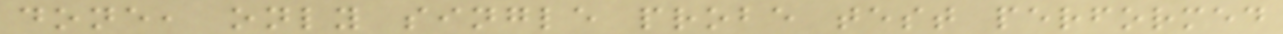done, only single probe test performed
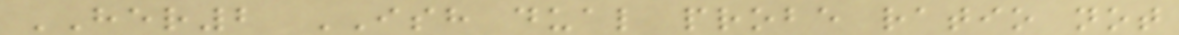HER2 ISH dual probe ratio not
